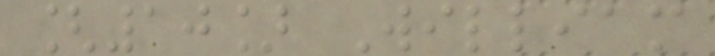[10] William
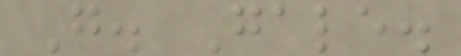G. Gale.
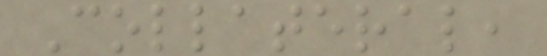Collateral,
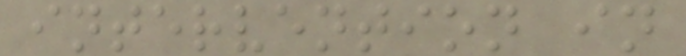intervention in
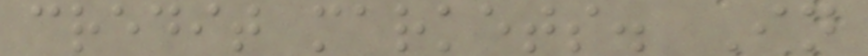credit markets. In
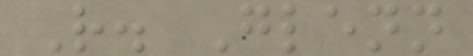R. Glenn
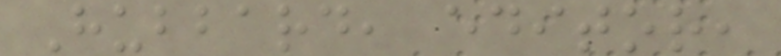Hubbard, editor,
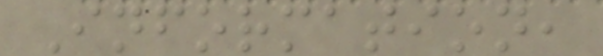Information,
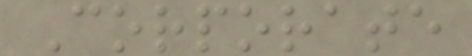Corporate
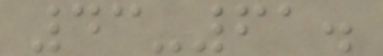43-61.
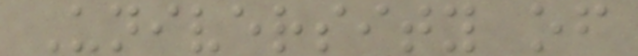University of
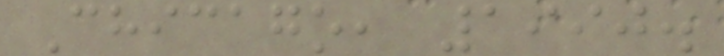Chicago, 1990.
